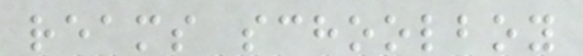reams schoolboy
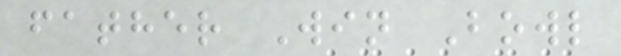father Win Bowl
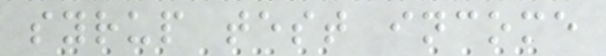syrup test income
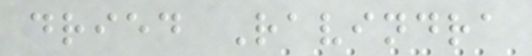dried Ravindra
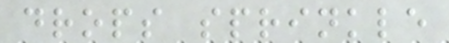drops sprinkle
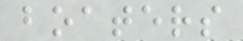boaters
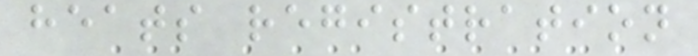heats registration
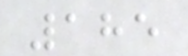185
